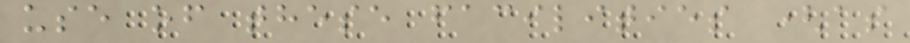use of these facilities (as
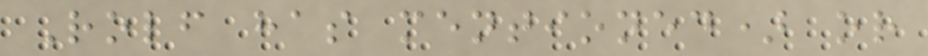Rolf has mentioned) or
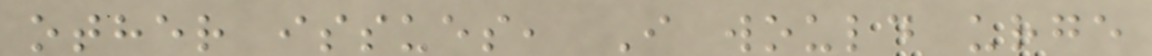other issues, I would urge
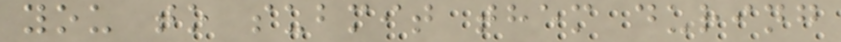you to submit them during
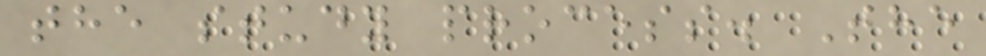the study process. The
